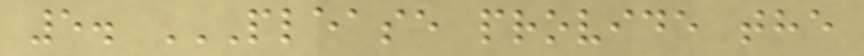5. PLEASE PROVIDE THE
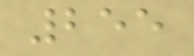255
